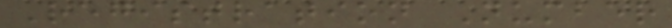Registration Number
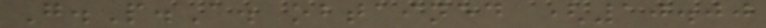G.P.A. obtained (10.00
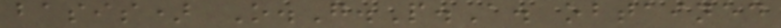basis) O.G.P.A. obtained
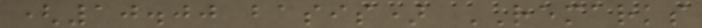(10.00 basis) REMARKS
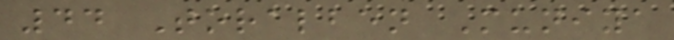44 Toralben Muniya
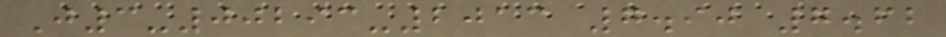J3-00293-2013 7.90 7.62
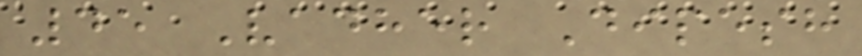45 Vadher Dipesh
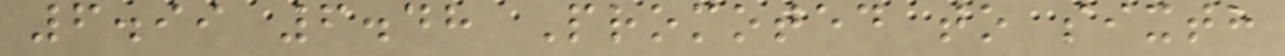6.99 6.48 Promoted to sixth
